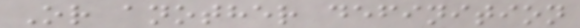Or another definition
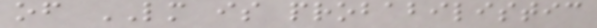of LM is probabilistic
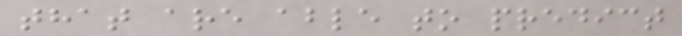that are able to predict
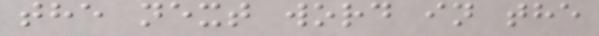the next word in the
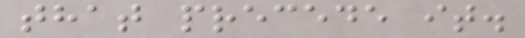that precede it.
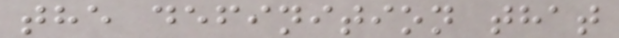the definition that
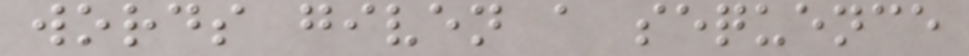words given a sequence
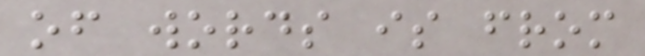of words is from
